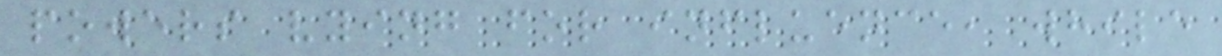powers vying for influence, while
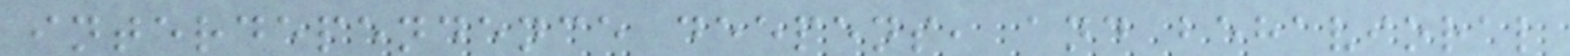interdependence deepens, and behavioral
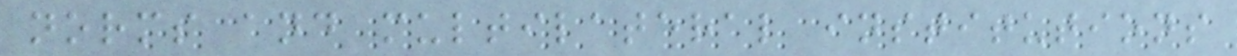norms and multilateral institutions
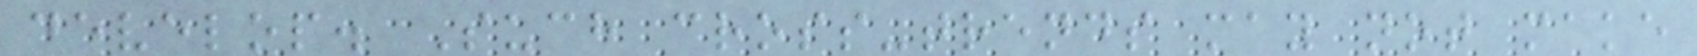develop. Such cross-trends may not make
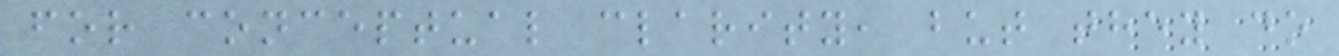for conceptual clarity, but they do
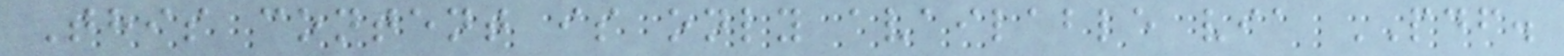This content is only available via PDF.
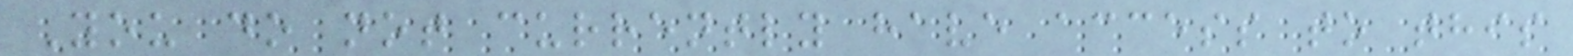You do not currently have access to this
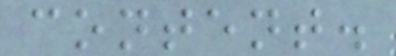content.
